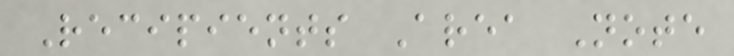Recipients Area Note
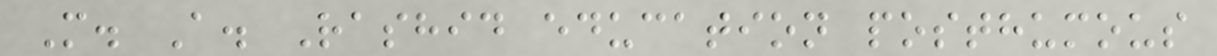M. A. Rashid education posthumous
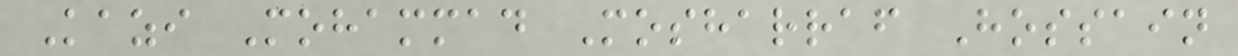Kazi Mohammad Mosharraf Hossain
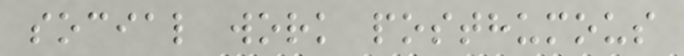social work posthumous
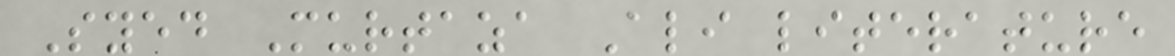Syed Murtaza Ali literature
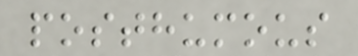posthumous
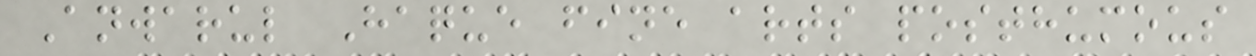Anwarul Haque fine arts posthumous
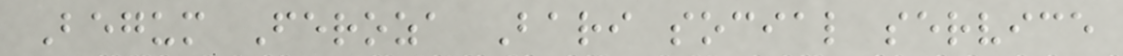Begum Feroza Bari social service
